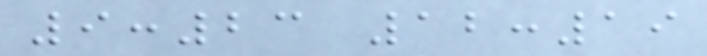9:23 12:19
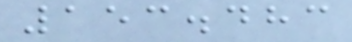153.483
